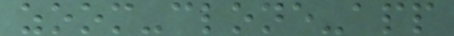zoom-clone-app
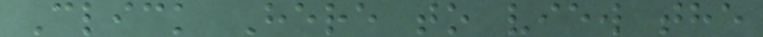Click Here to view the
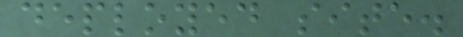deployed site.
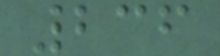236
